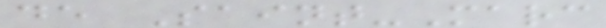de Saint-Marc
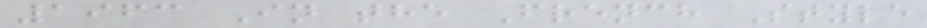1963 In the French Style
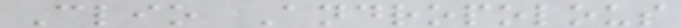Clio Andropolous
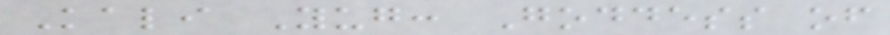Kali Yug: Goddess of
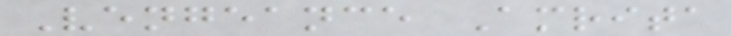Vengeance Amrita
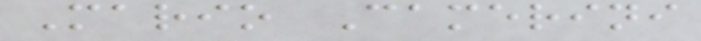Mario Camerini
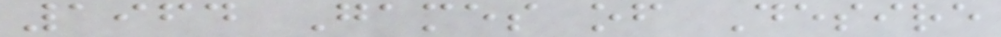1964 Games of Desire
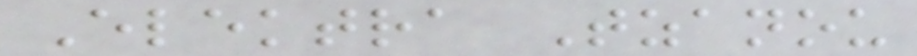Elektra Tzanou
